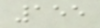155
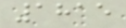1815
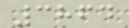3864
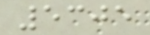5305
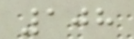108
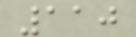110
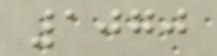1070
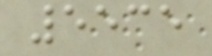5535
